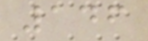146
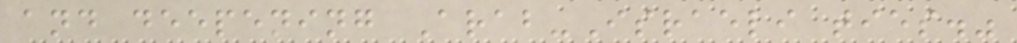and deepening Arab-Israeli ties."
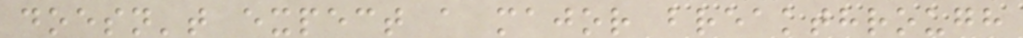doesn't expect a major breakthrough
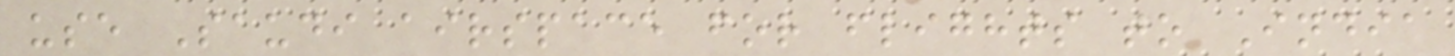use Saudi airspace for flights to India
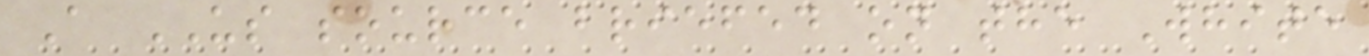A US source briefed on the White
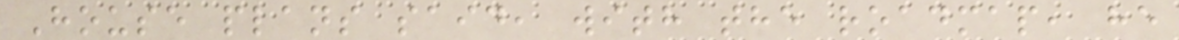House plans said, with the roadmap, he
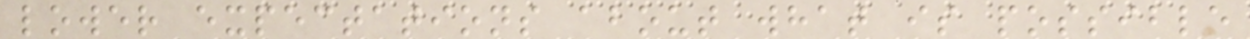lower expectations about what is possible
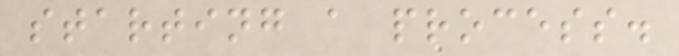starting a process.
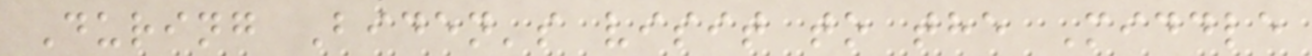During Biden's visit to the Middle
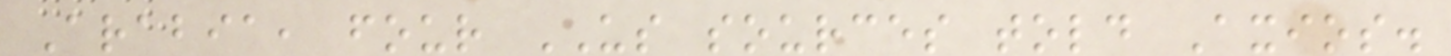Arabia, four US sources told Axios.
